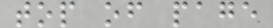top of page
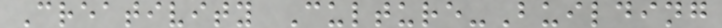Creativity Culture-Building
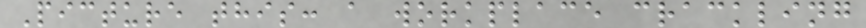Picture this: a workplace crackling
